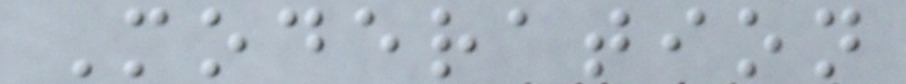Moderation
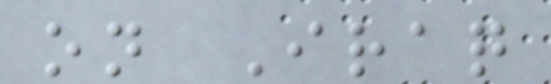on Iraq
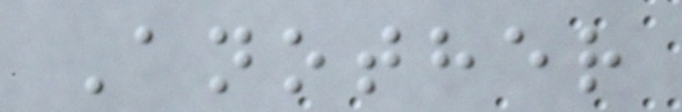Another
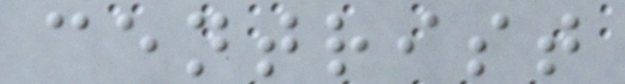centrist
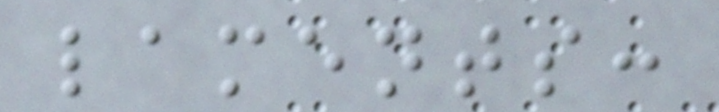laments:
